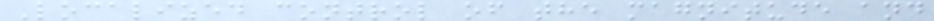Localized control of the magnitude and
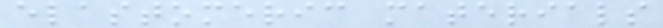elastomeric materials
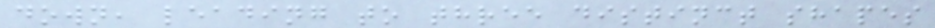down, leading to three distinct shapes
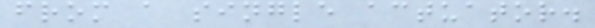from a single actuator.
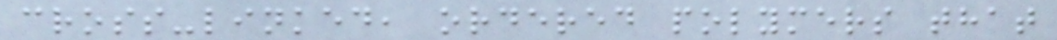cross-linked, ordered polymers that
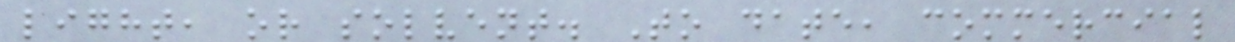light, or solvent. To date, commercial
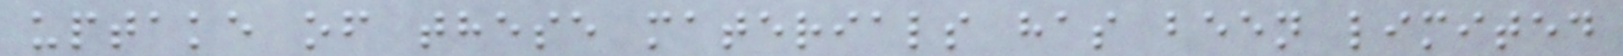uptake of these materials has been limited
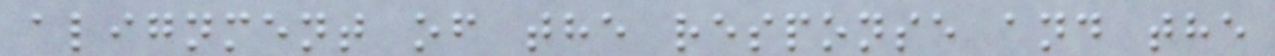alignment of the response and the
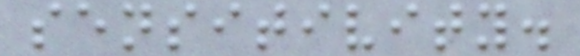sensitivity.
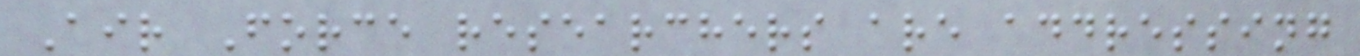Air Force researchers are addressing
